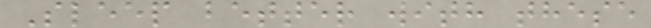Sleep better with these
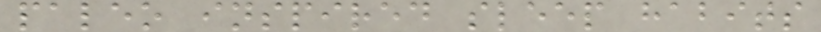paleo inspired sleep habits
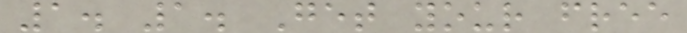1. 1. Get your free
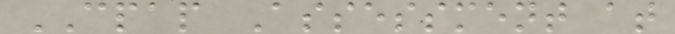CPAP Assessment at
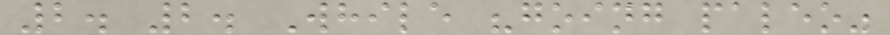2. 2. While "going paleo"
